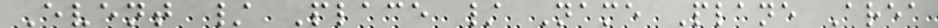Event / Place / Name Plane Area
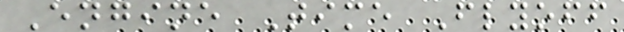Engine Time Flyoff
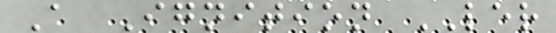A Ignition LER
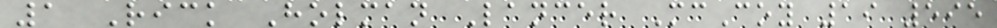1 Rick Holman Lancer McCoy 19 595
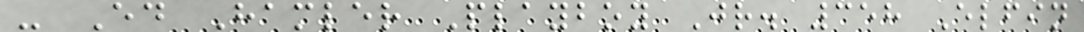- Ed Hamler Playboy Jr. 358 Elfin
